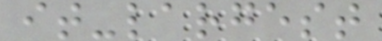it-largest
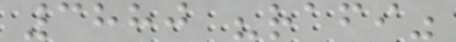3880 "rafi"
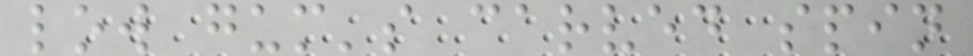low gum's carved spin
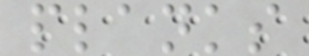planks
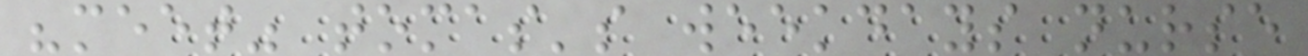"meet" tomas's weekdays nurse
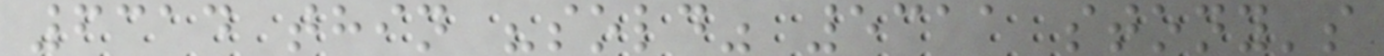6314 thin "sold" 5311 stony's
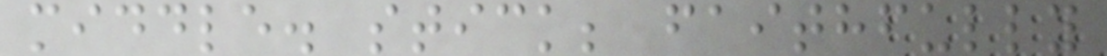middle. stick; faithfully
